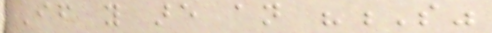If you are an "S"
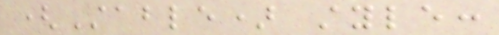(Stable) style:
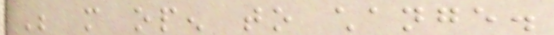Be more open to change.
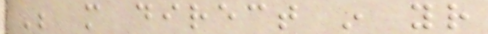Be more direct in your
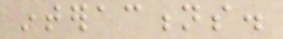interactions.
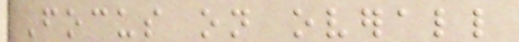Focus on overall
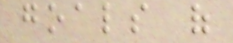goals of
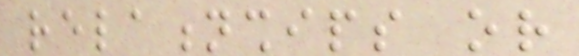relationships or
